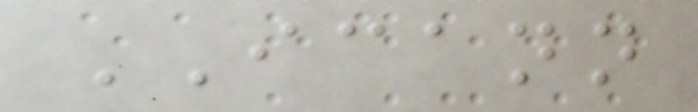ICANN
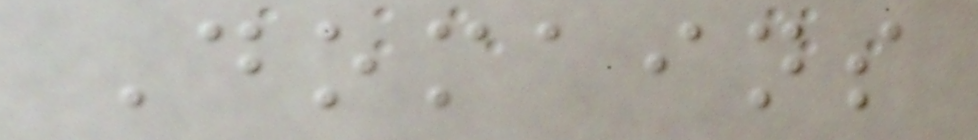Domains
